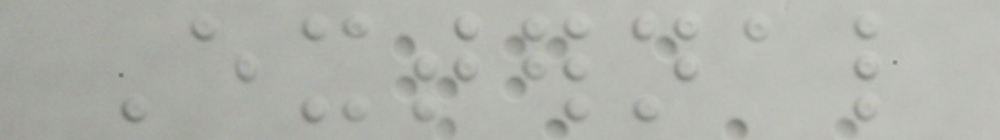External
